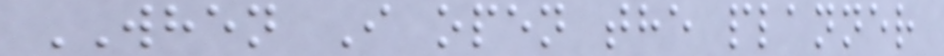WHEN I open the planner
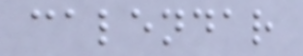calendar
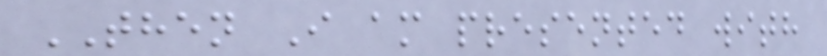THEN I am presented with
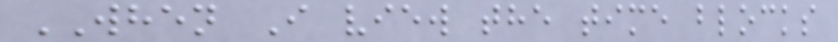WHEN I view the time blocks
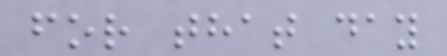for that day
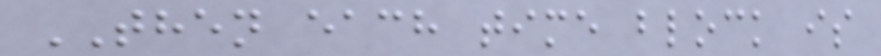THEN each time block is
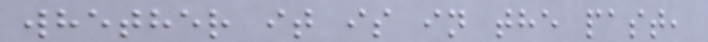whether it is in the past,
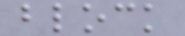block
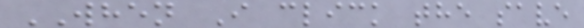WHEN I click the save
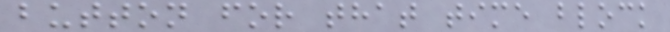button for that time block
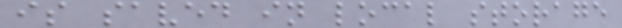is saved in local storage
